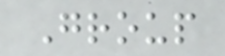Group
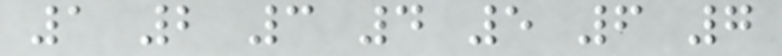1 2 3 4 5 6 7
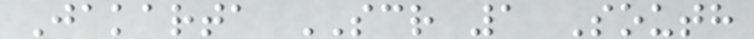Jakarta SCR 1 South
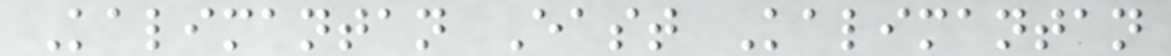Kalimantan East Kalimantan
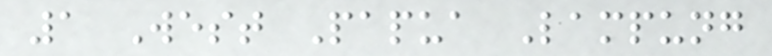1 West Papua Lampung
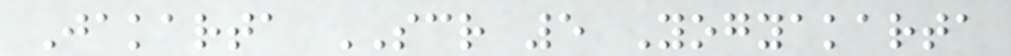Jakarta SCR 5 Yogyakarta
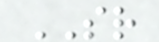SR
